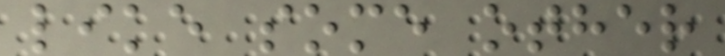like some other
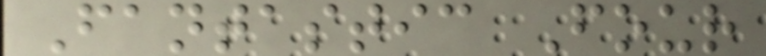Fantastic Four
